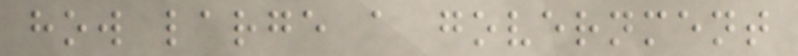how large a government
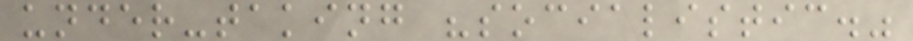under-taking "socialistic."
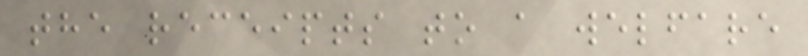the receipts to a welfare
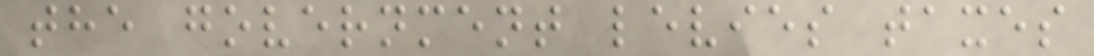the government levies taxes
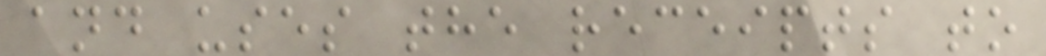and uses the receipts to
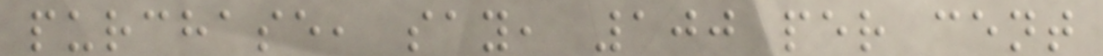purchase, say, 100 per cent
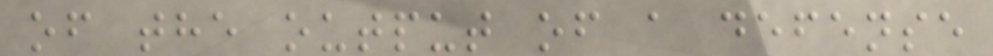of the output of a defense
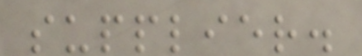supplier.
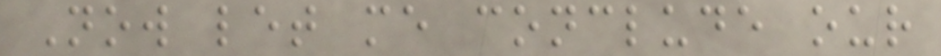Now let me conclude our
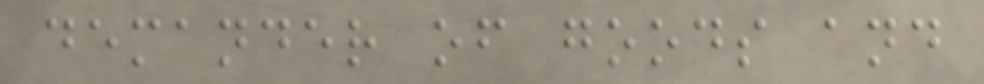demander of goods and
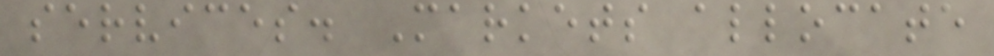services. Markets allocate
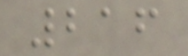216
